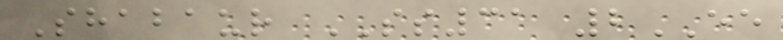Shabaur SS31 2EE
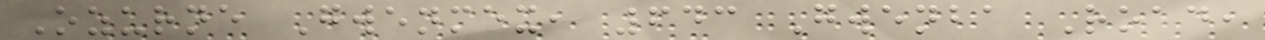Ozurne Gwenmex, 643 Gwenba Road,
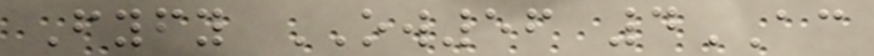Fyfy OW56 4AC
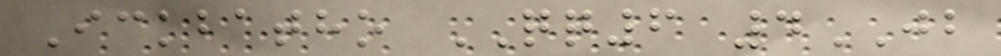Ickbatho QQ6 4JB
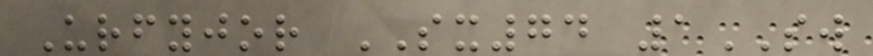Urfyjor SX74 1SW
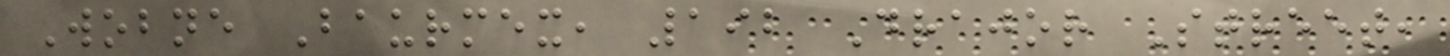Wobne Baurmex, 192 Drajor Street,
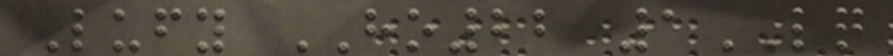Lufy HO22 1LQ
